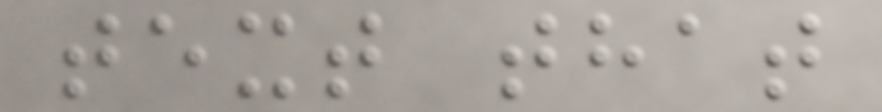text that
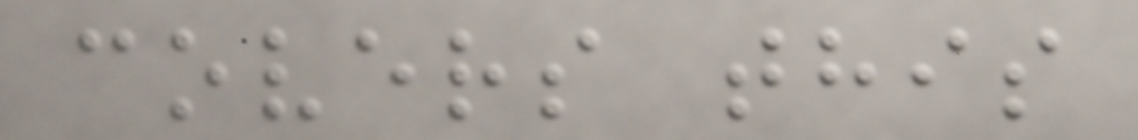covers this
